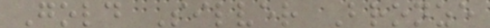Gold Silver Bronze
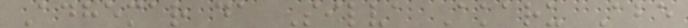Adhemar da Silva Akaru Abe
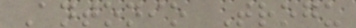Antonio Trogu
